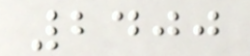2400
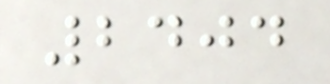2404
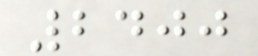2400
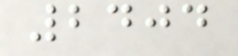2404
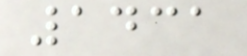1431
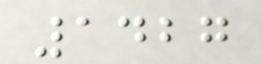1427
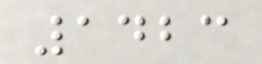1423
